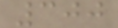300
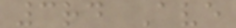3rd Ave
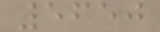5650
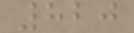820
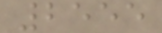2555
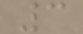3
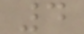4
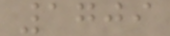1709
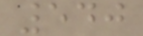540
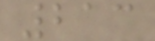213
